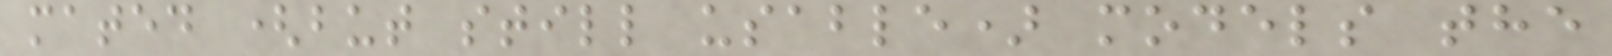mated (but still usable) models the
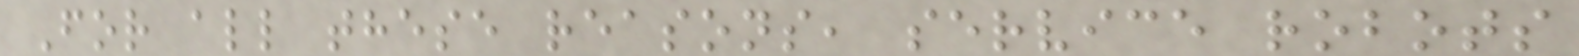For all these reasons, service robots
